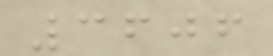3606
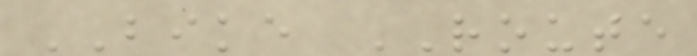BIKE ROUTE
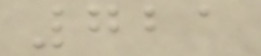721
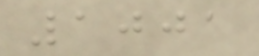1001
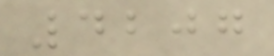4207
